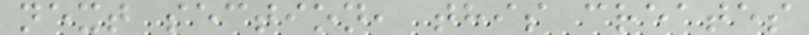next section, this creates
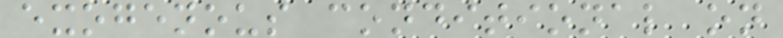exogenous conditional on
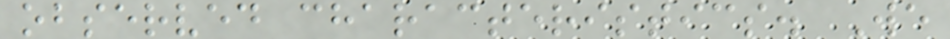observed characteristics. We
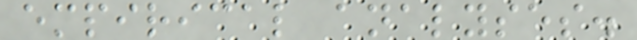empirical analyses.
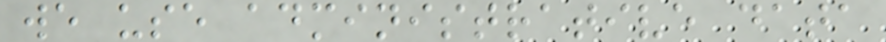we use administrative data
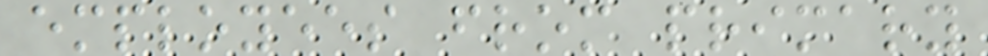employees from primary
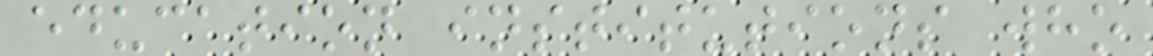education institutions who
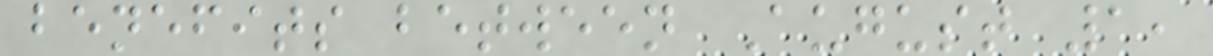benefits between August 1,
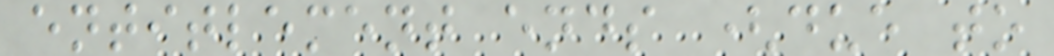entitlement ends (due to
